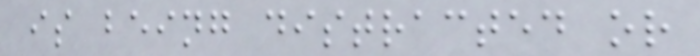is being distracted or
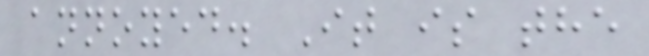annoyed. It is the
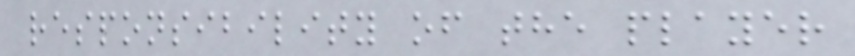responsibility of the player
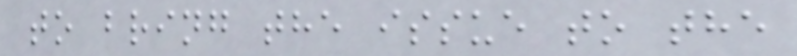to bring the issue to the
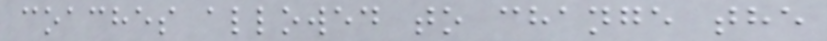coaches allowed to change the
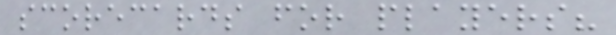scorecards for players?
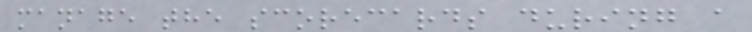manage the scorecards during a
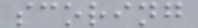scoring
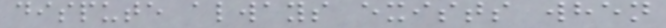dispute always exists when
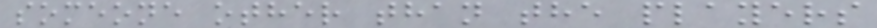someone other than the players
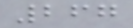267
